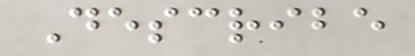Describe
